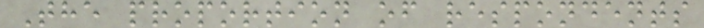The proportion of respondents
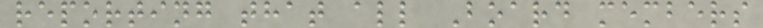reporting that all Board members
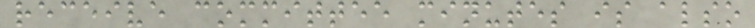receive committee minutes is also
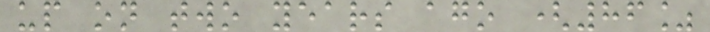up on two years ago (86%
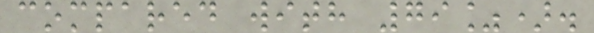compared with 79%).
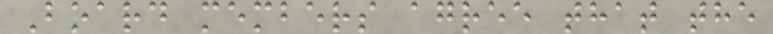Board members agree that the
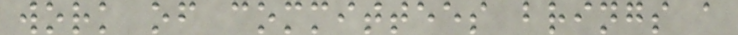work of committees brings a
